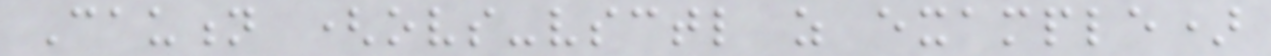Caution (ovs-vsctl as example)
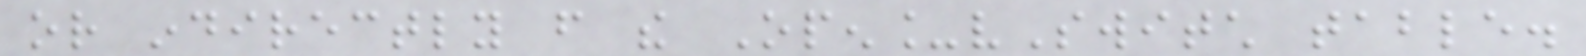or indirectly from the Open_vSwitch table.
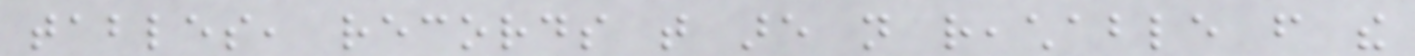tables, records that are not reachable from the
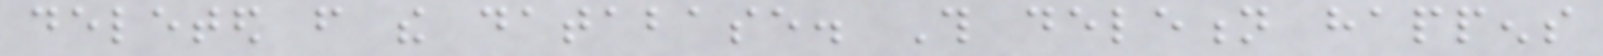deleted from the database. This deletion happens
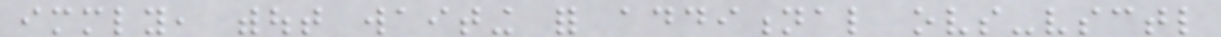immediately, without waiting for additional ovs-vsctl
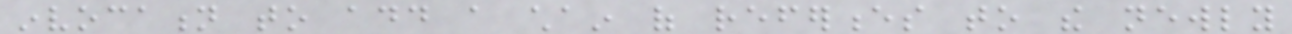invocation to add a chain of references to the newly
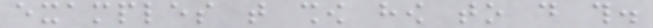examples that show how to do this.
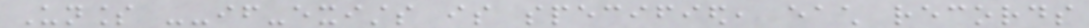Unless --if-exists is specified, each records
